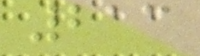213
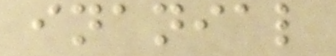inanial
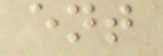ent
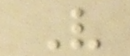V
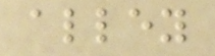alley
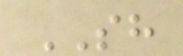SH
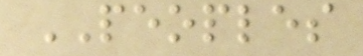PEOPLES
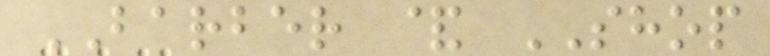BARBER & SHOP
